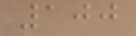100
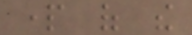part of the
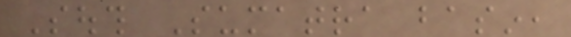South Sumatra basin,
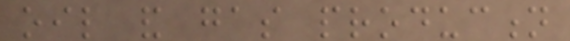oil and gas production
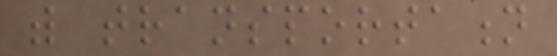with transportation
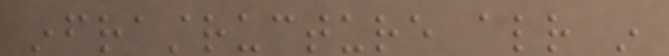infrastructure already in
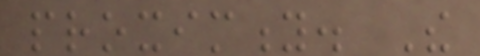proximity. The
